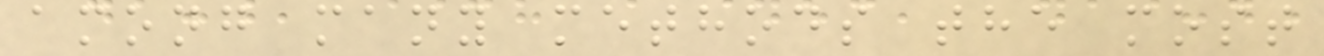among many methods the most
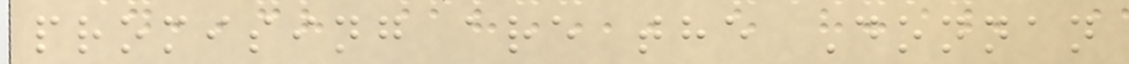promising are the Donnan
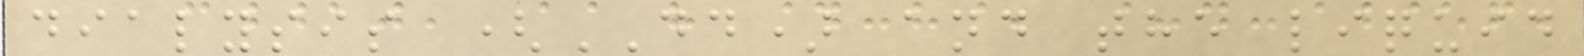dialysis (DD) and the liquid
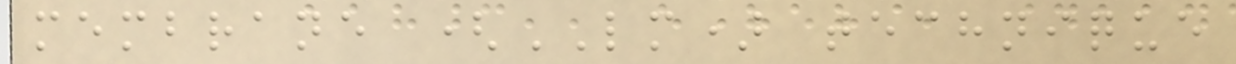membrane (LM) technique
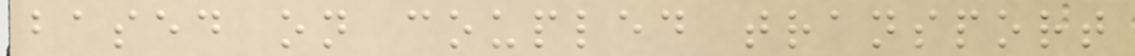based on coupled transport
